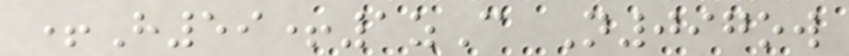+H59+1zC N097ow
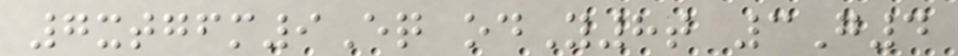7xtgfm9Eq odY8t 3G4
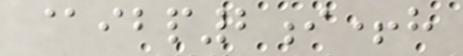@ibp2i+h
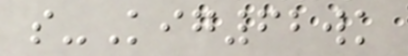s-Kig62wk
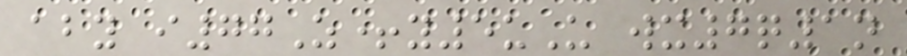aby i77Z+y5uU wx7q1n
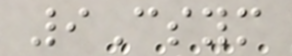9Csym
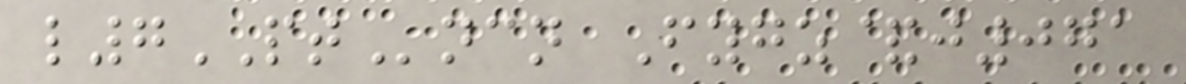l7PTncn Fygz&j071
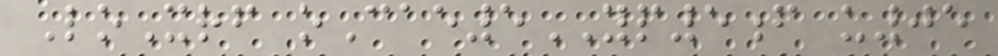LoXrf oCae5YP5f u05
